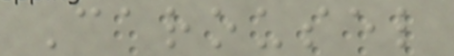Carousel
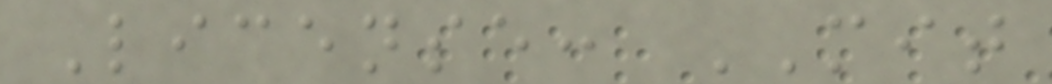License: MIT
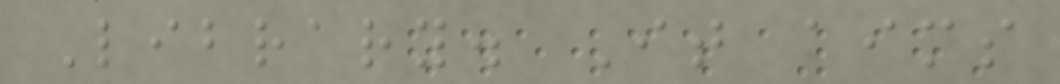Library. It aims
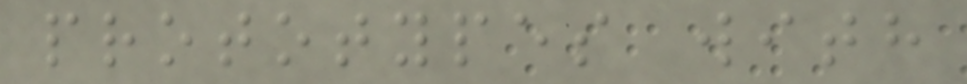prototypes with
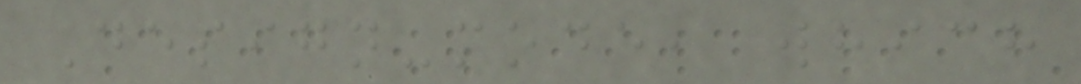Design-mode, which
